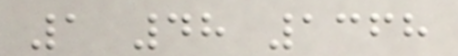1 48 1368
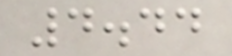4.44
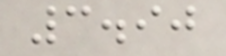3.90
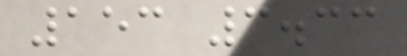153 3.33
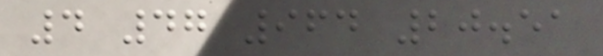4 47 964 20.51
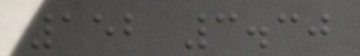152 3.30
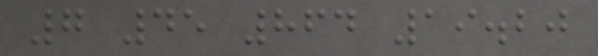7 45 864 19.20
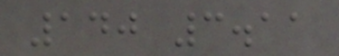140 3.11
